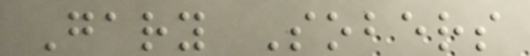Gary Sobers
